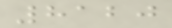8120
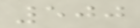500
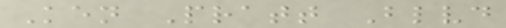Ken Pratt Blvd
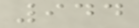944
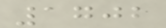1702
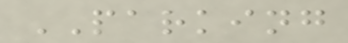PARKING
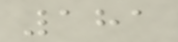181
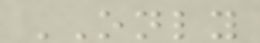ONLY
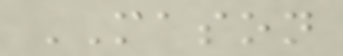MASON
